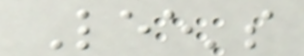Lee's
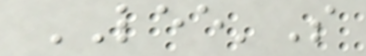LEE'S
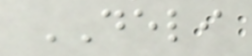DELI
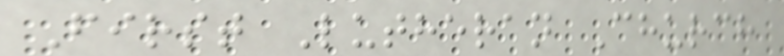First Lutheran Church
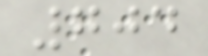704
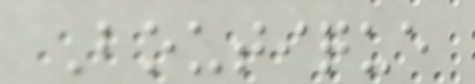Boutique
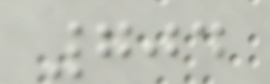704
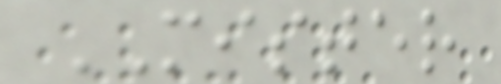MISTER
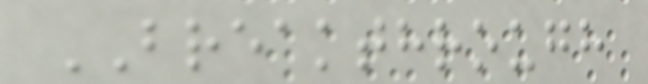BREAKTHROUGH
